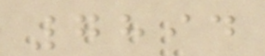7894
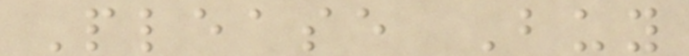Please Buy
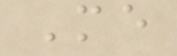Me
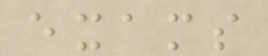exams
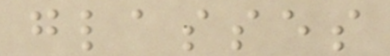glasses
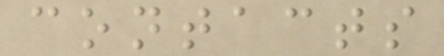contacts
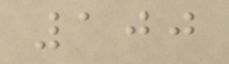100
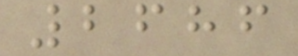2686
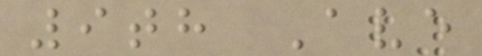9th Ave
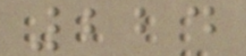224
